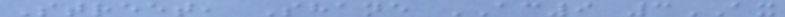Street, Shane AC9 3AX
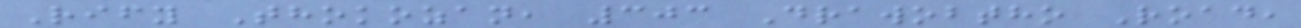Rify Thokozan, 303 Drawobtho Road,
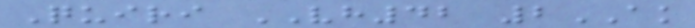Quiri VH42 2AK
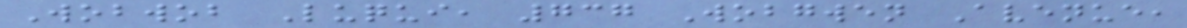Wobwob Luqui, 737 Wobgwen Avenue,
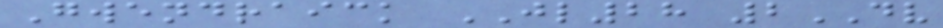Gwendraick JL28 2DV
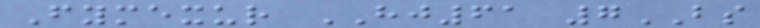Fymexur HJ61 7BS
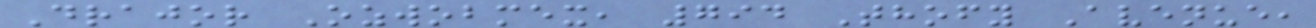Drajor Ozwobmex, 794 Thofy Avenue,
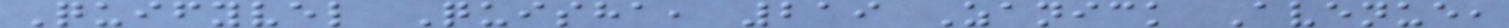Quifyvel Quisha, 219 Zanick Avenue,
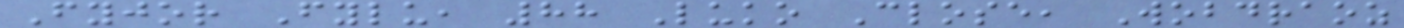Fyjor Fylu, 88 Luko Close, Wobdraoz
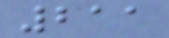211
